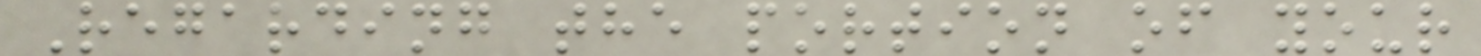Regarding the portion of your
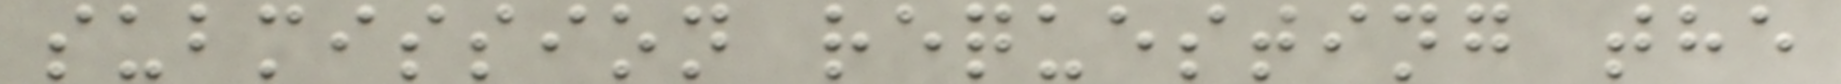submission requesting the
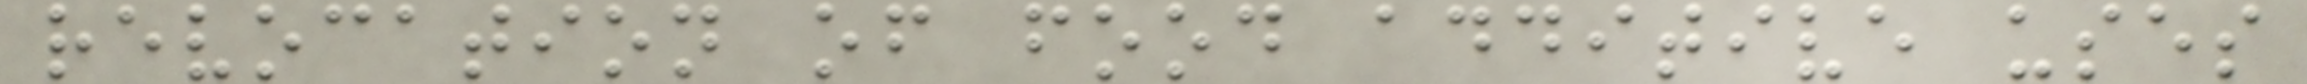revocation of food additive uses
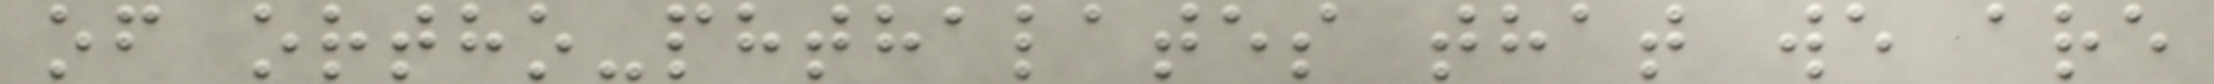of ortho-phthalates that we are
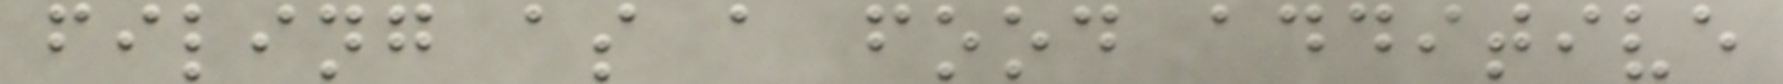filing as a food additive
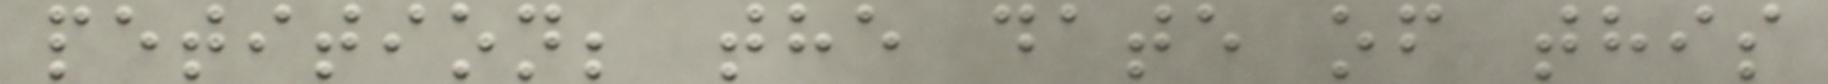petition; the date of this
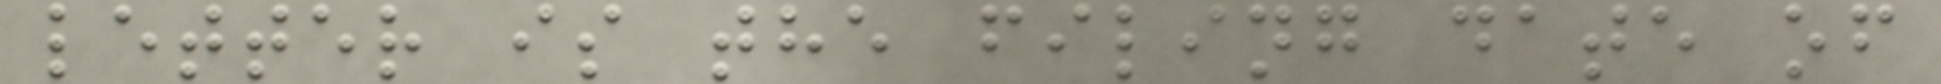letter is the filing date of
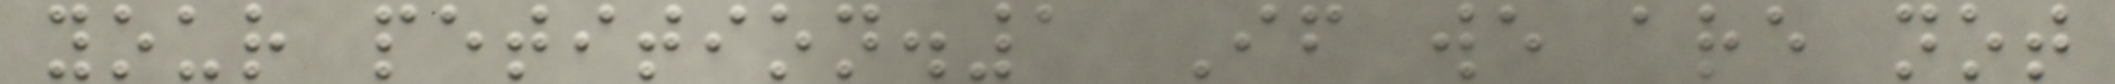your petition.1 If we are not
